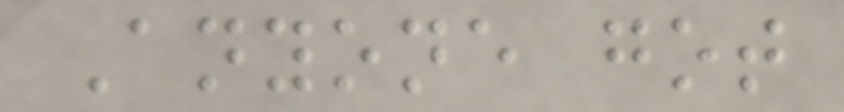Anyone got
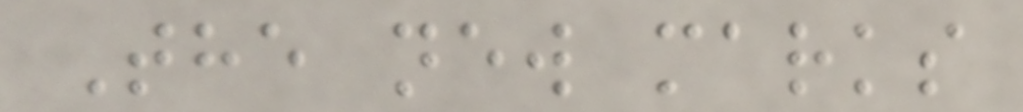The new marks
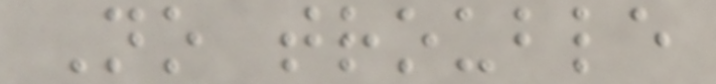No trouble
